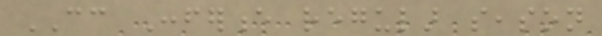CC Conference regular season
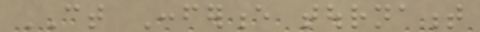CT Conference tournament
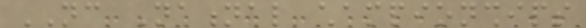NC National championships
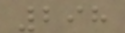298
